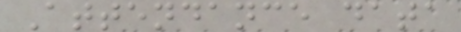Attendance data
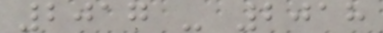2017 - 2018
